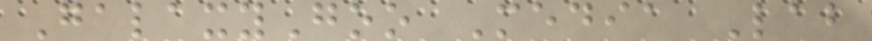GalaxyGoo Media Lab
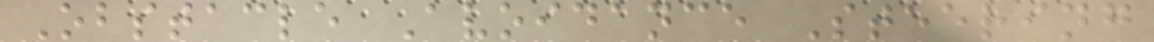Obstacle Avoidance Steering
